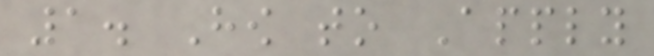1. How to Apply
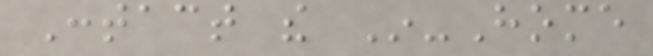Contact the In-Home
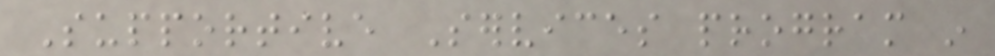Supportive Services program in
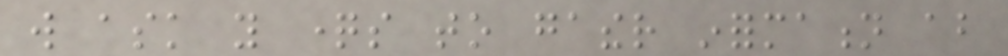will ask you questions to gather information about
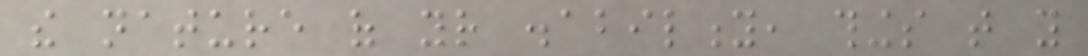the nature of your disability, things that you
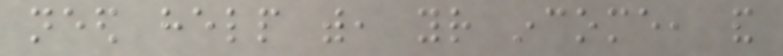need help with, your income, and
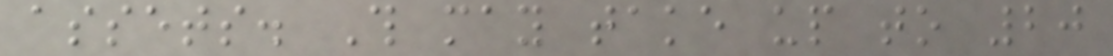assets. This may take up to 20
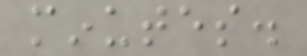minutes.
